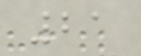21
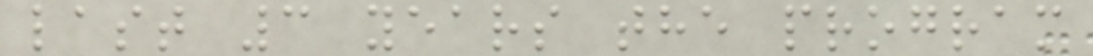last 3 years the program
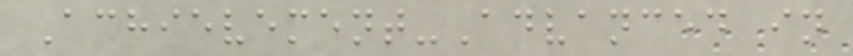Achievement-Advanced in
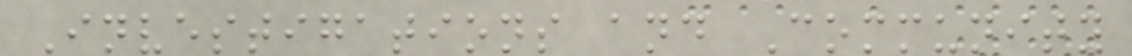Investigations and Community
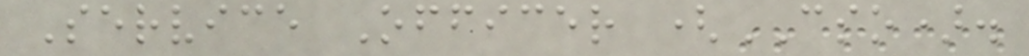Service Officer (CSO).
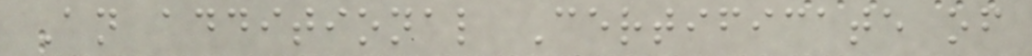An additional Certificate of
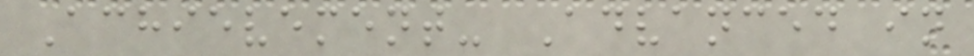Achievement- Advanced in
